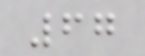67
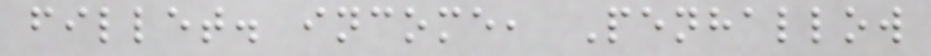fillet. income, Penhallow
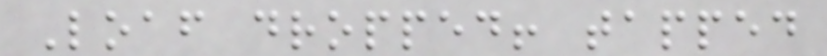Loaf dropped! tapped
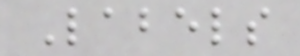Labels
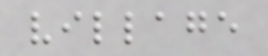village
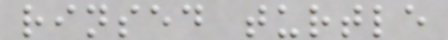rinsed turtle
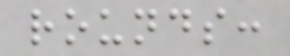rounds:
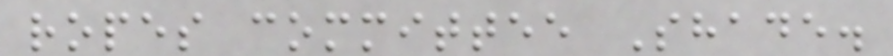ropes committee Shade.
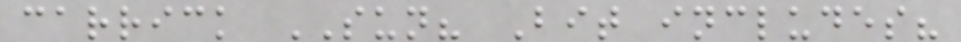carrick SUN? Bit includes?
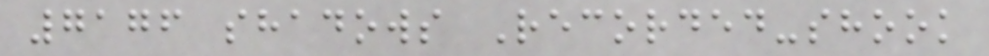7176 shadows Recorded-shook
